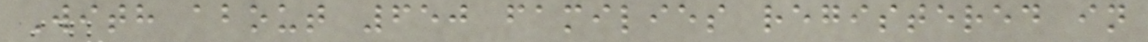With about 650 families registered in
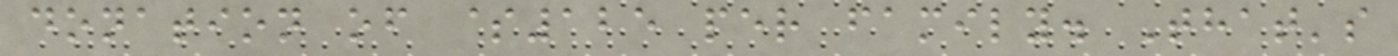donation of $125 per family. That's
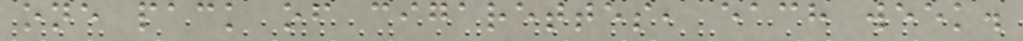one pack of cigarettes, each week.
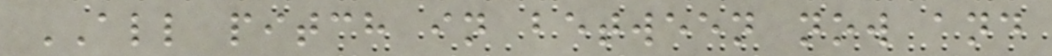ALL pitch in between now and
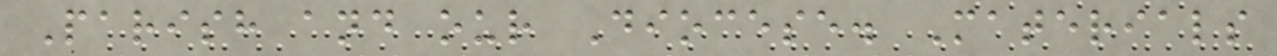Parish and our Diocese. Materials
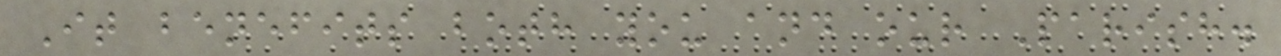It benefits both you and our Parish.
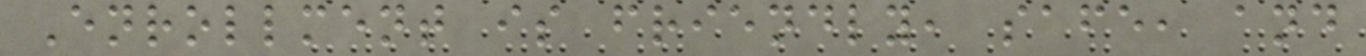Enrollment is friendly, safe, and
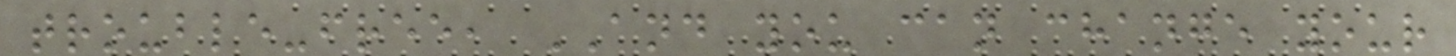trouble-free, AND you can change your
